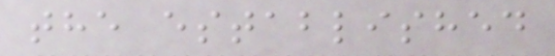the established
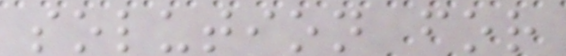solution for
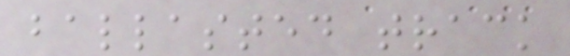ballasted track
